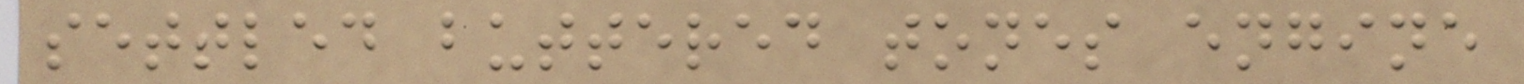settled buttered tones engine
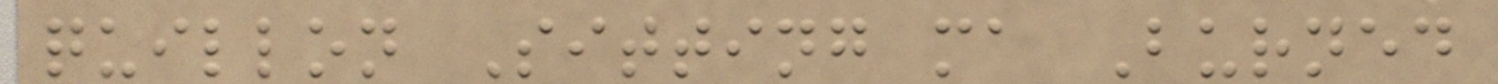quillon Sitting ma Burned
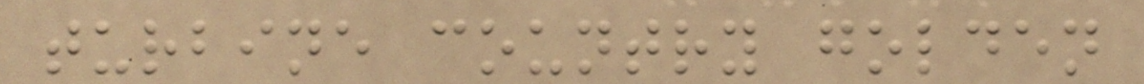turbine country golden
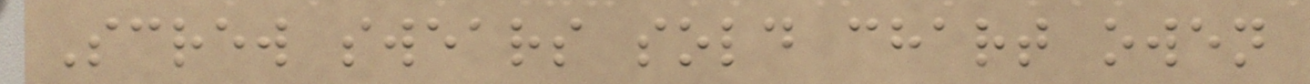Screw swears sold chart owen
